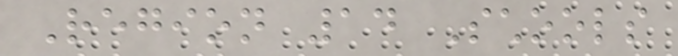Region 14 Schools
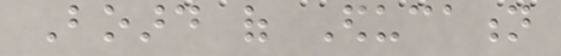Board of Education
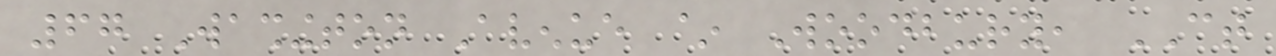67 Washington Avenue ~ Woodbury, CT
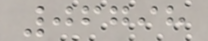06798
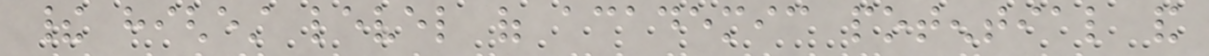their highest level of academic potential and
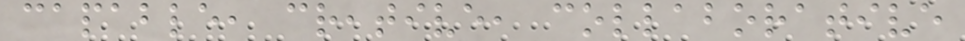capable, creative, collaborative
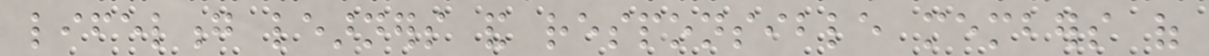lifelong learners and responsible members of
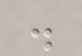.
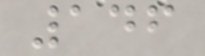146
